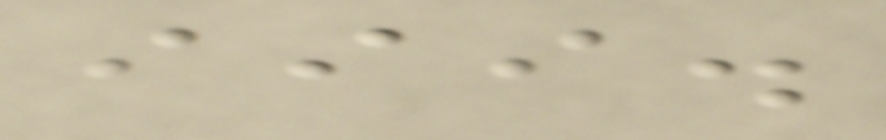iii.
